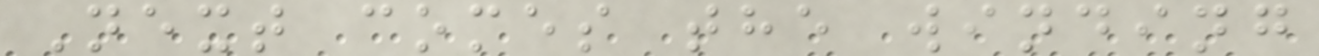Next comes the winding
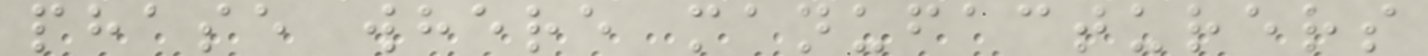phase where manufacturers
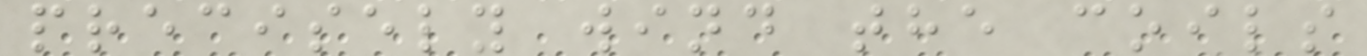precisely wind the coils
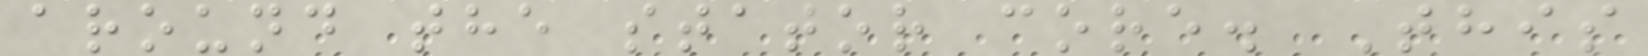around the stator core. This
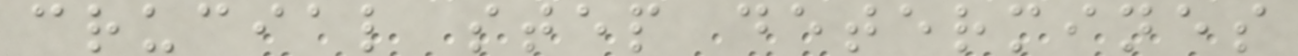crucial step determines
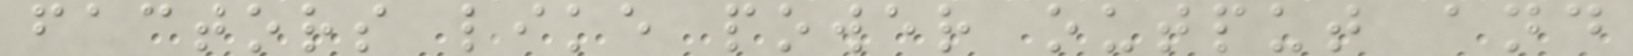factors like power output and
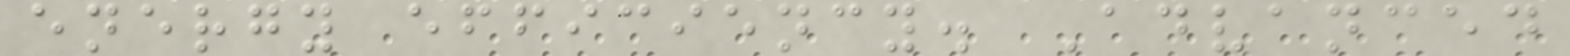energy efficiency. Advanced
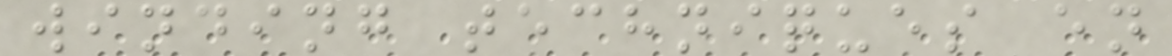winding techniques en
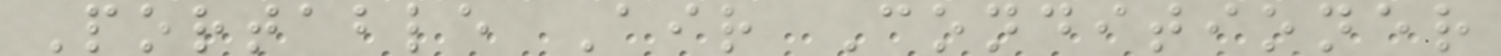Portable Air Conditioner
